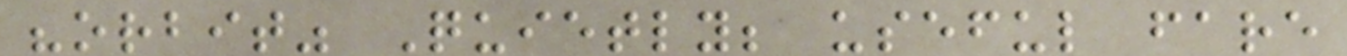"orbit" Quietly; useful fare
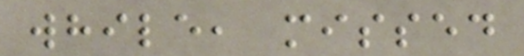while, missed
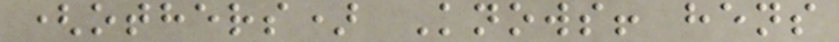(others) Knows! hens
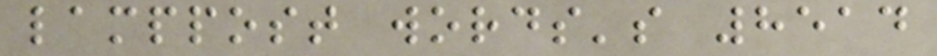lamppost words's 8514
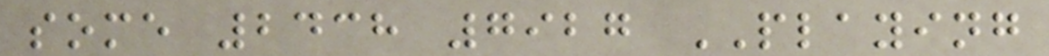some 2438 7927 PLAYING
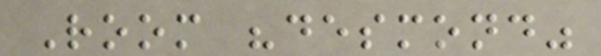Room "desmond"
